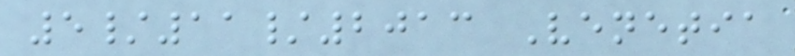5/11/2013 Venetia
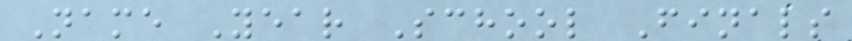Name Year School Finals
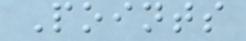Points
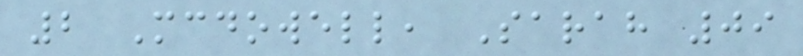2 Mcdowell, Sarah 09
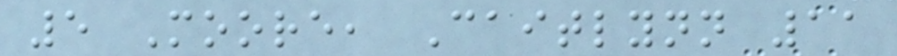5 Moore, Caitlynn 11
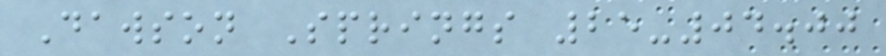Dawson Springs 25-04.00
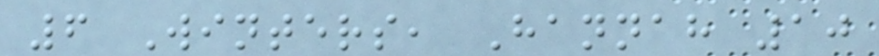6 Winters, Hannah 10
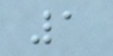1
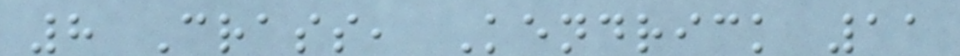8 Crass, Kendrick 11
